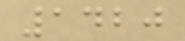1420
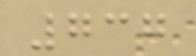737
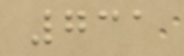731
